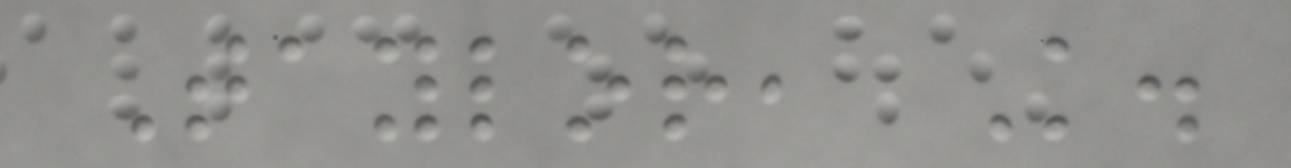Taylor, K.
